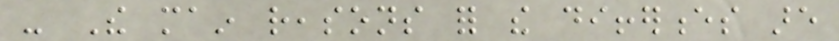- The main reasons for the differences are
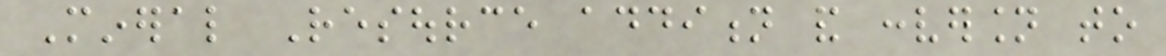Mineral Resource addition and conversion to
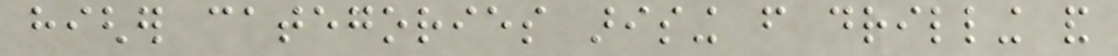higher categories arising from drilling and
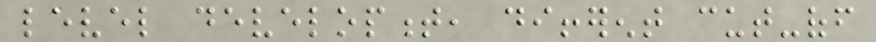level development, different cut-off
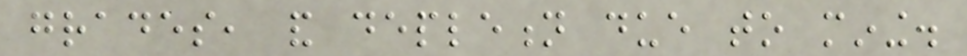grades, and depletion due to mining.
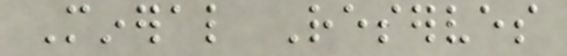Mineral Reserves
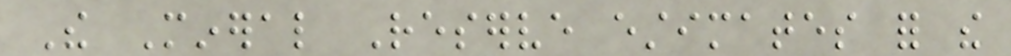The Mineral Reserve estimates for the
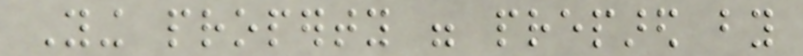Ying property were prepared by
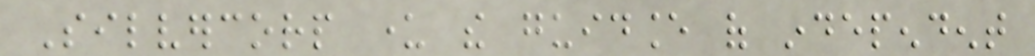Silvercorp under the guidance of independent
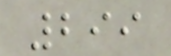299
